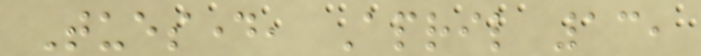Tuesday, April 13,
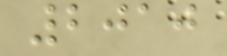2010
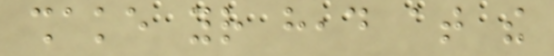shake your head at the
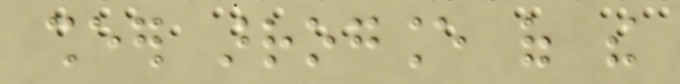sheer arrogance of the
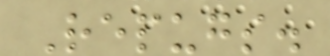Repugs.
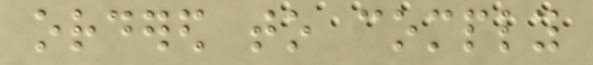ordered to comply
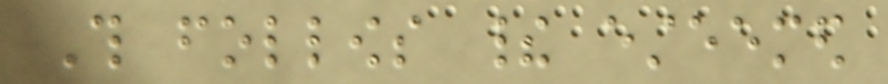This follows their esteemed
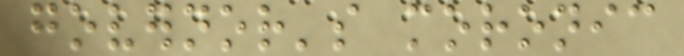governor's moronic
